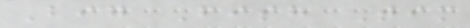Big Fish Tim
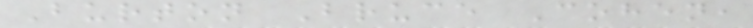Burton Bruce Cohen,
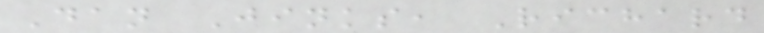Dan Jinks, Richard
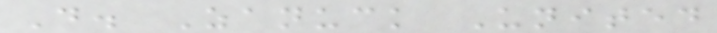D. Zanuck United
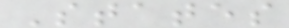States
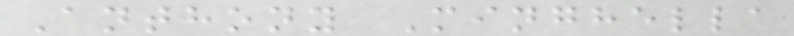Anthony Minghella
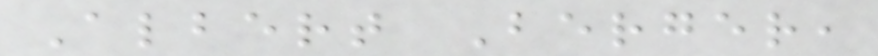Albert Berger,
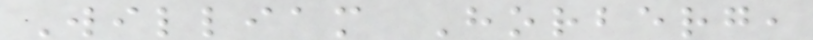William Horberg,
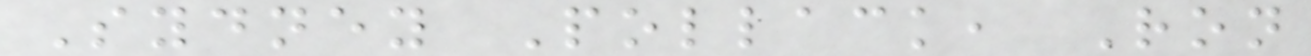Sydney Pollack, Ron
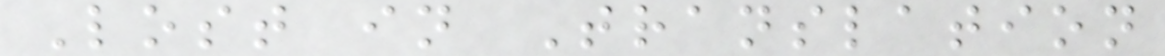Lost in Translation
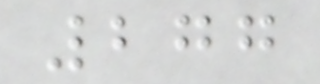277
